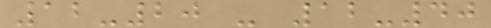12-20 - 12-40
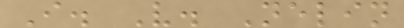I. V. Nelin
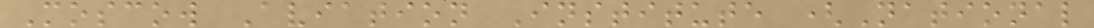Moscow Aviation Institute (National
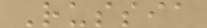Russia
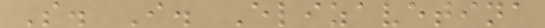S. I. Elizavetina
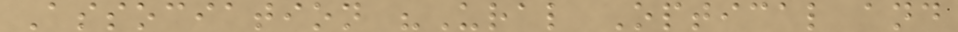Association "Ural Optical and
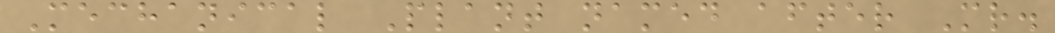Mechanical Plant named after Mr.
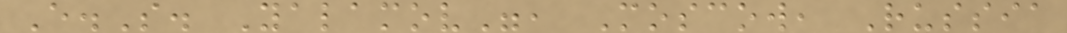E.S. Yalamov", Moscow, Russia
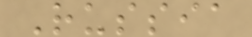Russia
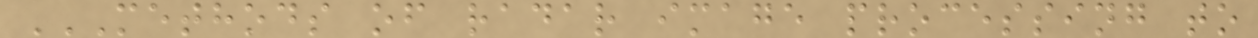METHODS OF RADAR IMAGE PROCESSING TO
